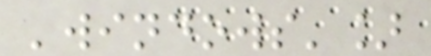'windows']
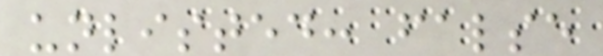unlisted: false
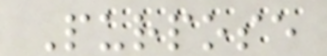Purpose
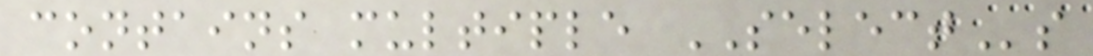contains multiple SELECTs
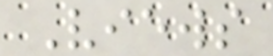Views
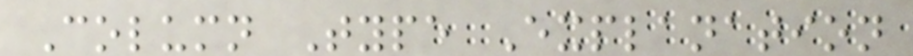Column Type Explanation
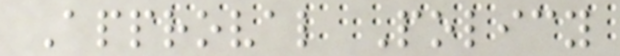Approval Policy
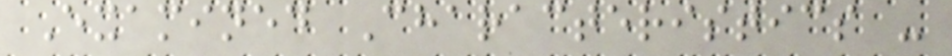Examined Characteristics -
